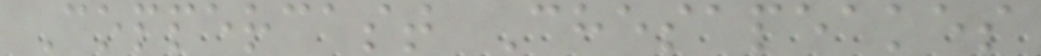Coppercast Chesapeakes
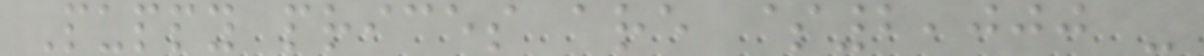Puppy prices are $2,000 -
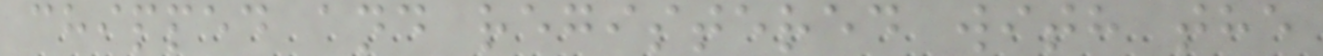chipped and registered with the
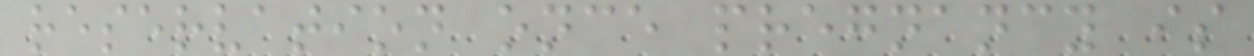reservation once pregnancy is
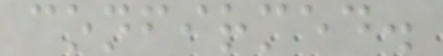confirmed.
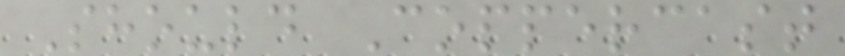Should Coppercast
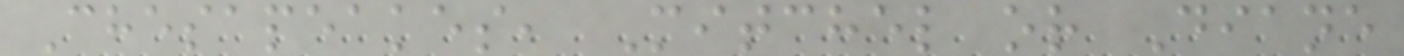Chesapeakes, Mitchel or Diane
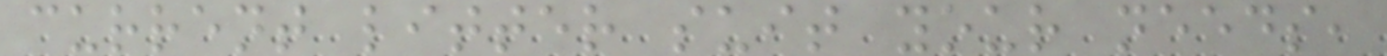current litter suit your needs,
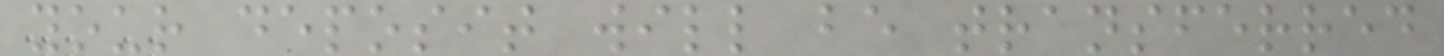your deposit will be transferred
